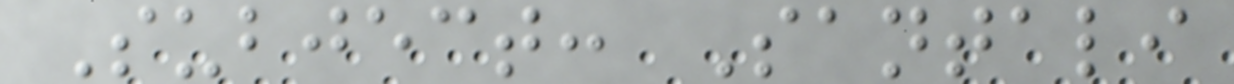Subject: Santali
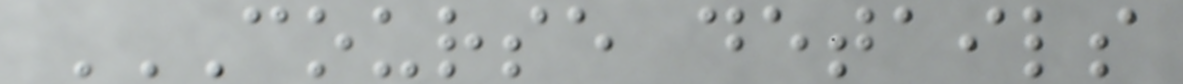COURSE DETAILS
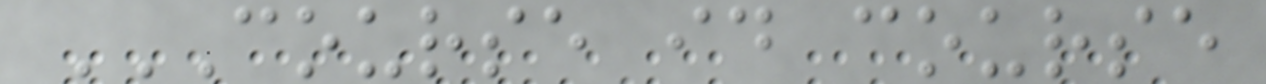COURSE ID COURSE
